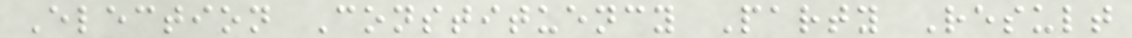Election Constituency Party Result
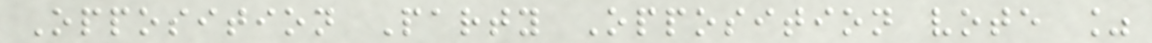Opposition Party Opposition vote %
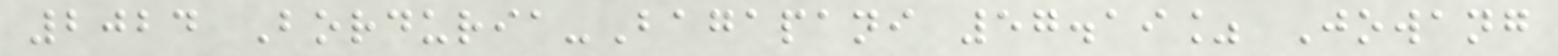2024 Borduria-Bagapani 57.19% Jowang
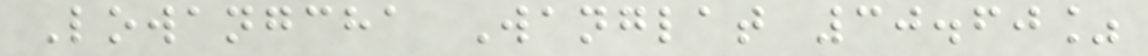Lowangcha Wanglat 30.60%
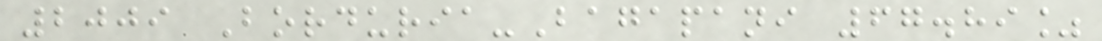2009 Borduria-Bagapani 67.89%
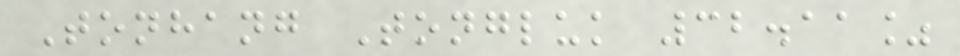Tonhang Tongluk 32.11%
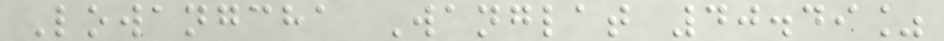Lowangcha Wanglat 40.49%
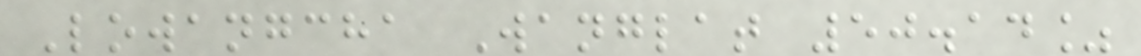Lowangcha Wanglat 50.14%
